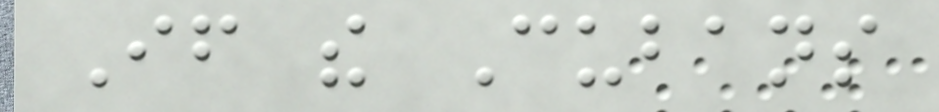If the Cubans
